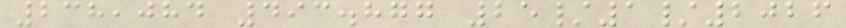238,084 493.877 25/1/2026
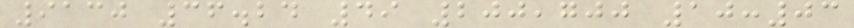9130 36.24 49 200,700 10:03
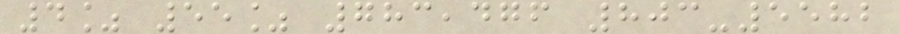4% 55% 783,476 803-5582
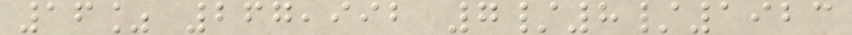16% 267,992 7/8/1923
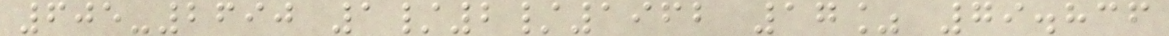605-2690 1/2/1962 17% 79.836
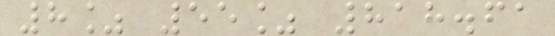8% 55% 818.61
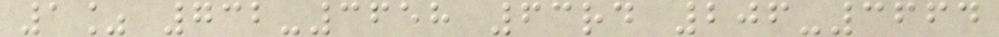1% 732-3658 63rd 206-3664
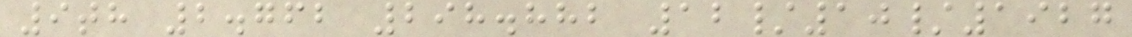9th 2.762 298.882 12/10/1927
